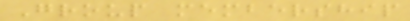Group membership
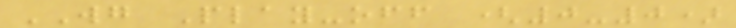WG Play-off (0-0)
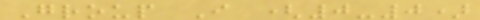Group I (0-0)
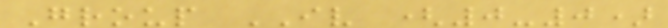Group IV (0-0)
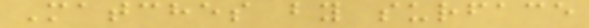Matches by surface
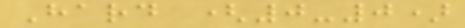Hard (0-0)
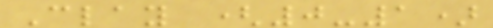Clay (0-1)
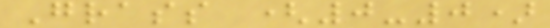Grass (0-0)
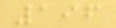196
